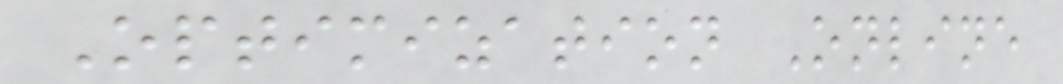Optimization Online
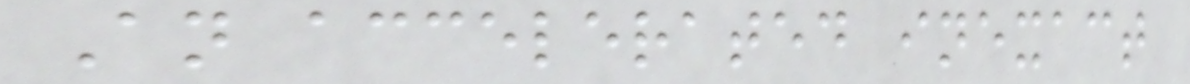An accelerated inexact
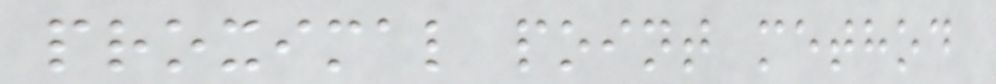proximal point method
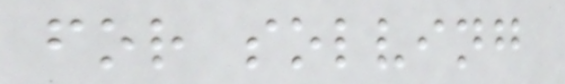for solving
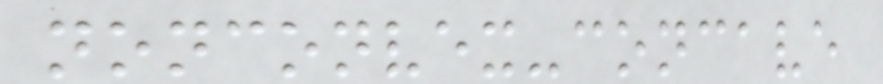nonconvex-concave
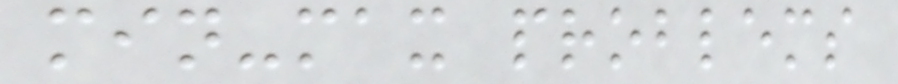min-max problems
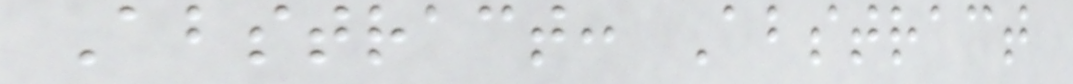Abstract: Abstract
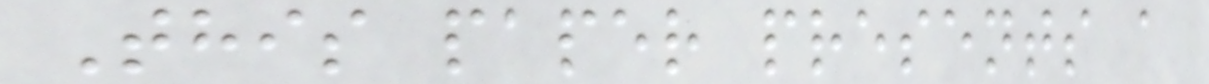This paper presents a
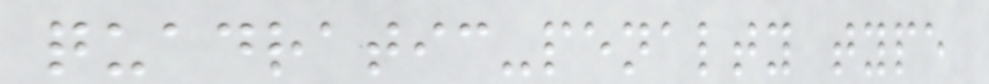quadratic-penalty type
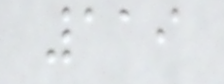119
